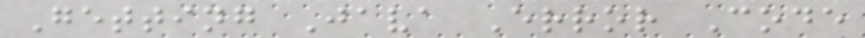Getting Java Error Code
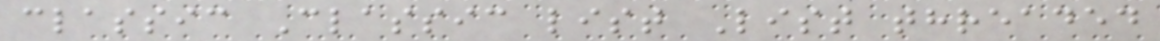classic Classic list List threaded
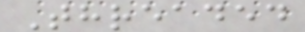Threaded
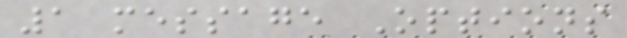1 message Options
